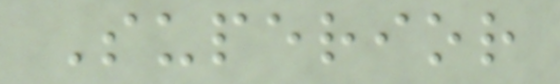Superior
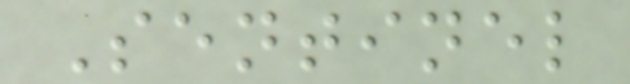Sentinel
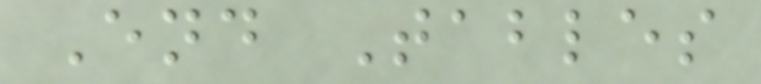End Tables
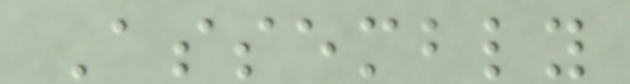Assembly
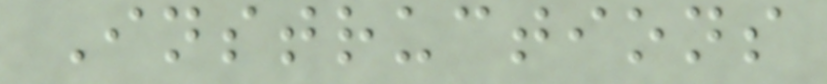Instructions
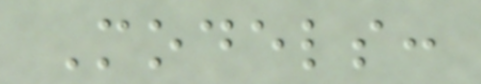Models:
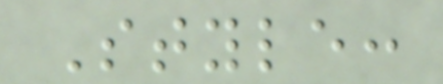Style:
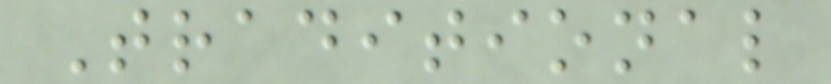Traditional
